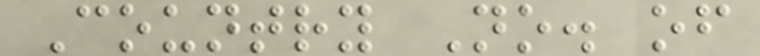Country No. of
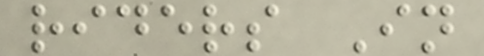riders In
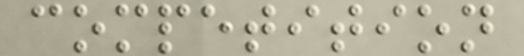competition
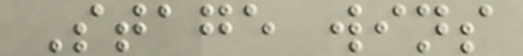Stage wins
